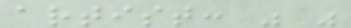artist: " "
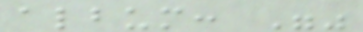album: ""
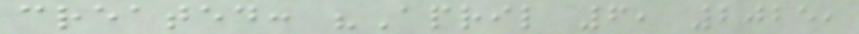created: "April 6, 2025,
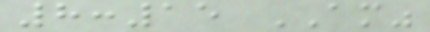8:15 AM"
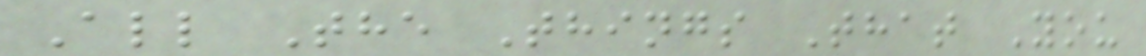All The Things That You
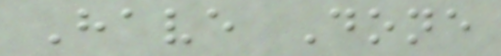Have Done
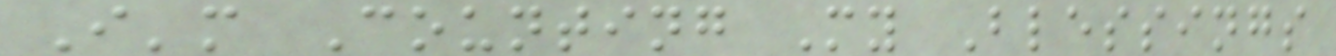I'm Counting My Blessings
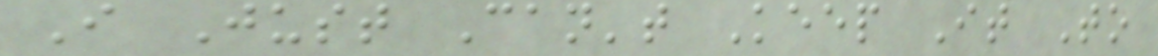I Just Can't Keep It To
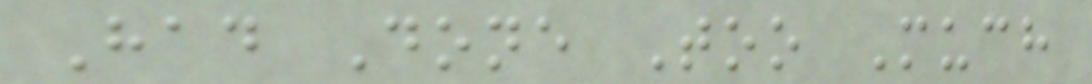Had Done Too Much
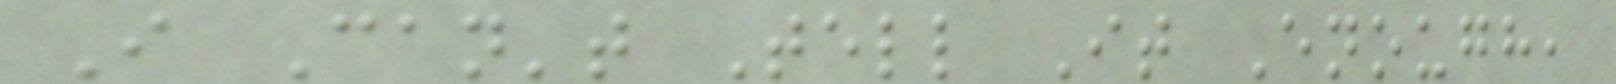I Can't Tell It Enough,
